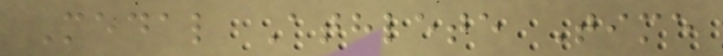Medal Athlete Time
